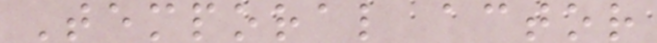Temporal actor
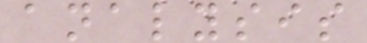analysis
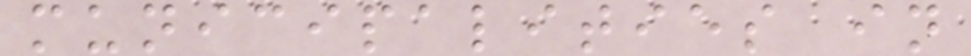municipalities in
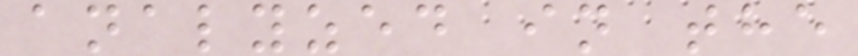analyzed in the
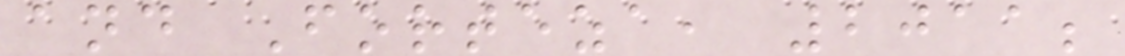and Forteza, 2011;
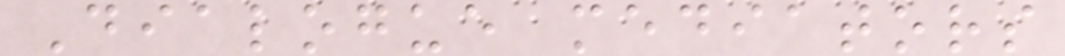Dialogue mediators
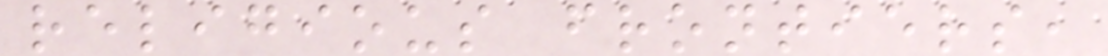religious frontiers,
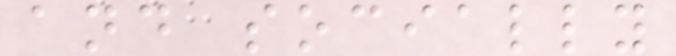and socially
